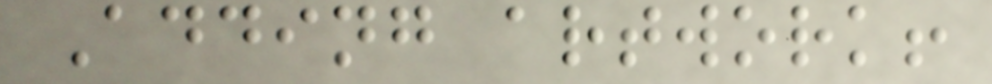Adding artwork!
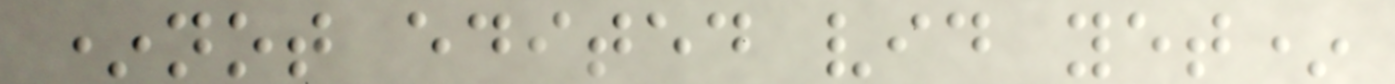*not edited vid yet*
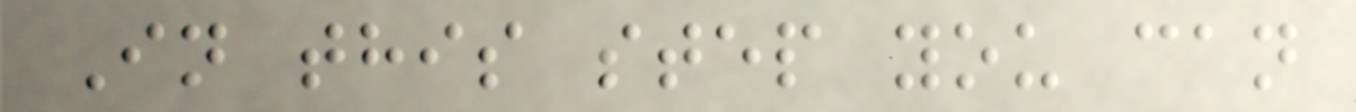In this step you can
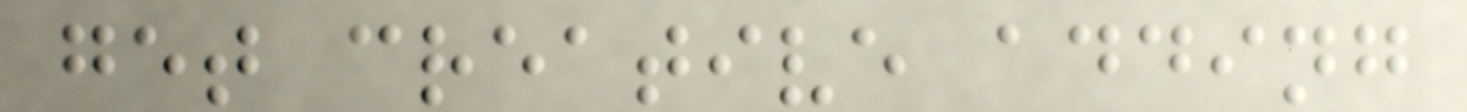get creative adding
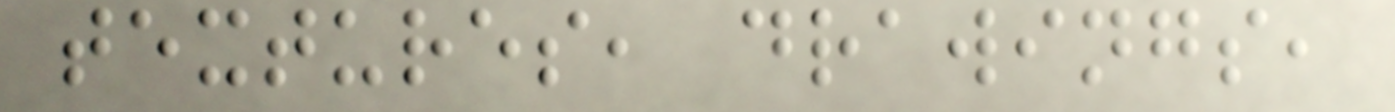textures, drawings,
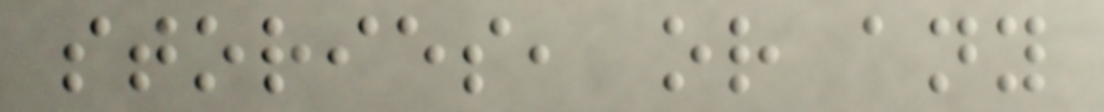stories, or any
